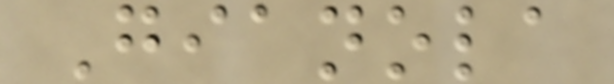Gianola
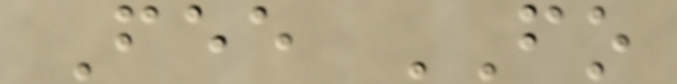Fee FO
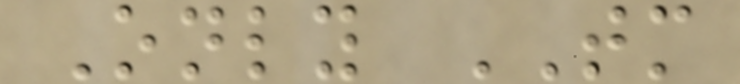Only TM
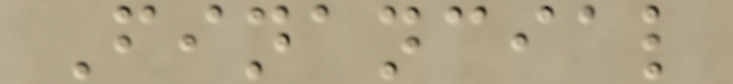Financial
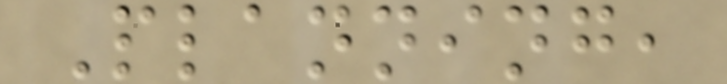Planning,
